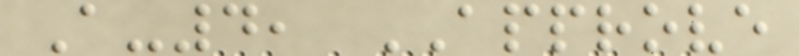A-4, APPROVE
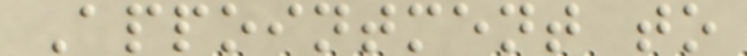Appointment to
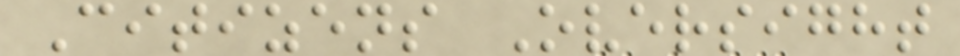Citizens Oversight
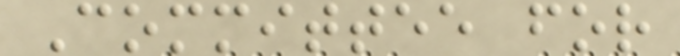Committee for
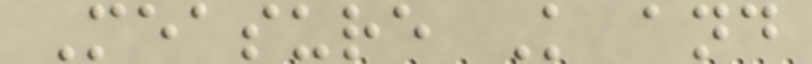Measure K and
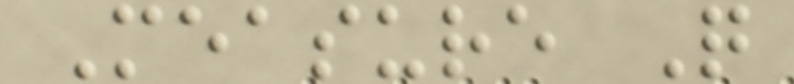Measure Q
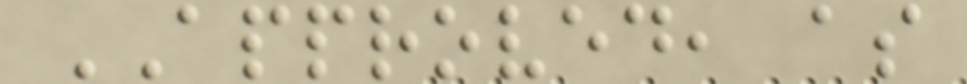APPROVED, as
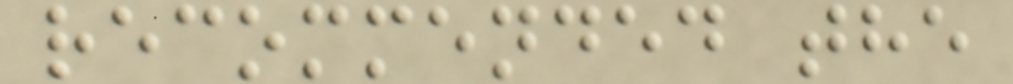recommended the
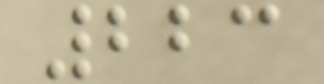223
